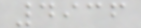4936
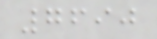7690
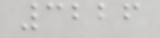3226
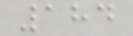184
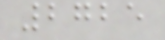2725
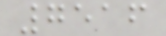7516
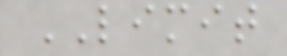LIMIT
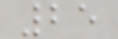25
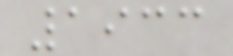1933
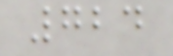724
